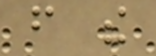from the
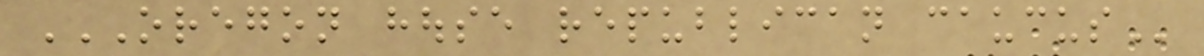OREGON HOUSE REPUBLICAN CAUCUS
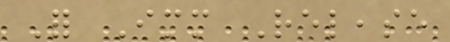For Immediate Release
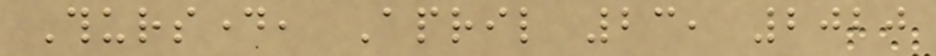Thursday, April 23, 2020
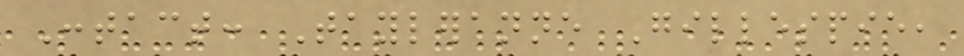Contact: Tayleranne Gillespie,
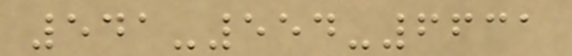541-554-6631
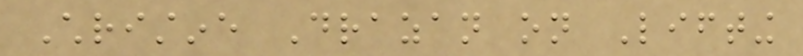Christine Drazan on Lifting
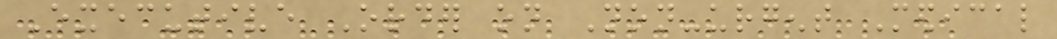Executive Order on Non-urgent Medical
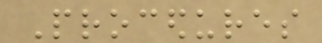Procedures
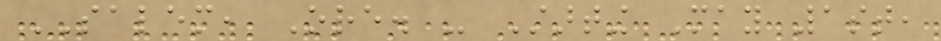SALEM, Ore. - Starting May 1st,
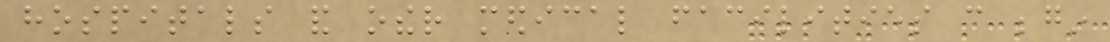hospitals and other medical facilities can begin
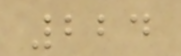224
